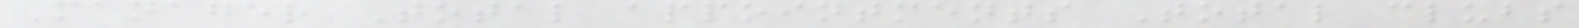Manager Total appointments Total clubs
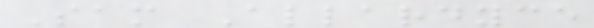Sam Allardyce
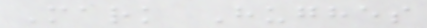Mark Hughes
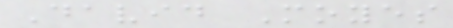David Moyes
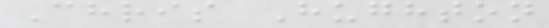Chris Hughton
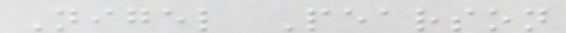Nigel Pearson
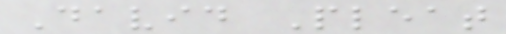David Pleat
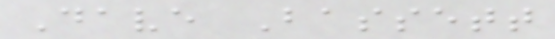Dave Bassett
